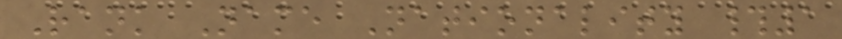Rank Name Nationality #1
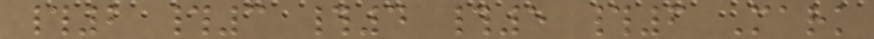#2 #3 #4 #5 #6 Mark
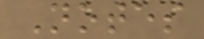Notes
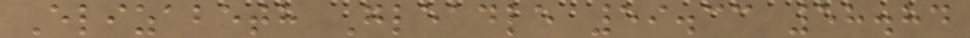Elizabeth Gleadle 59.33 58.84
